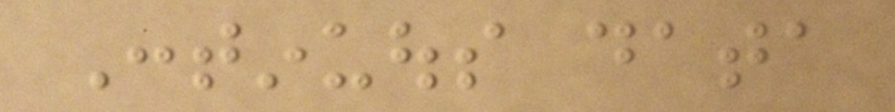Continuous data
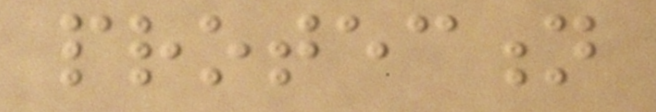protection
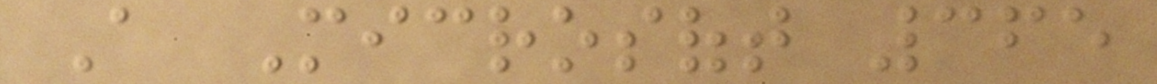A Microsoft 365
